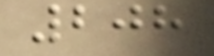208
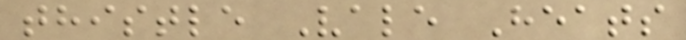thistle Vale Heats
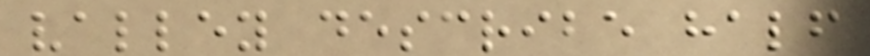valley describe half
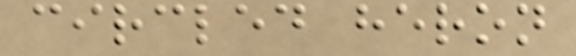circled heron
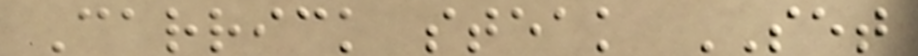Carrick steak SET
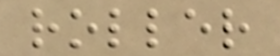roller
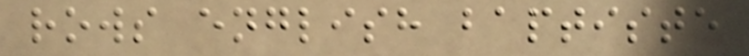rows english baptiste
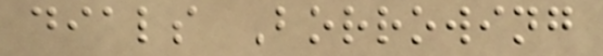dials Borrowing
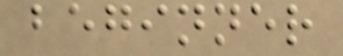beginner
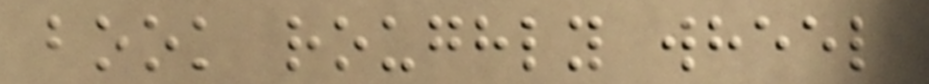book roughly wheel
